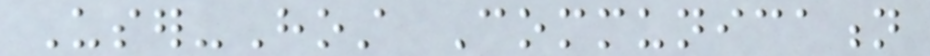User-Host Communication
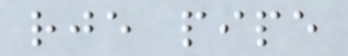rje pipe
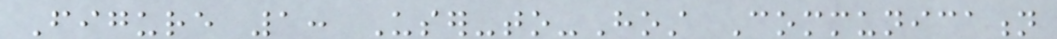Figure 1: User-to-Host Communication
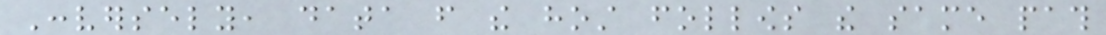Conversely, data from the host follows the same path
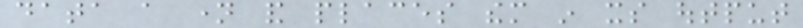data a name and places them in its output
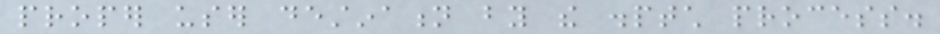proper user destination by the disptch process.
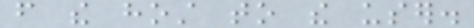from the host to the user.
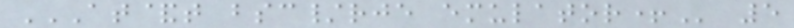AT&T BSC/RJE EMULATOR+ 5
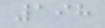198
